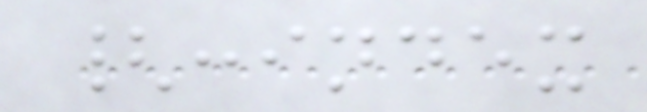{:index
